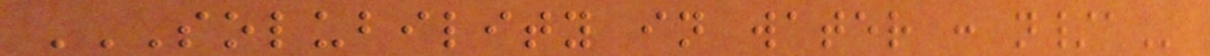SOLUBILITY IN WATER : N/A
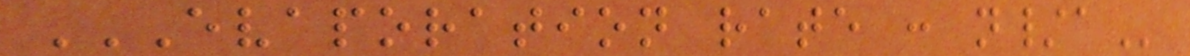EVAPORATION RATE : N/A
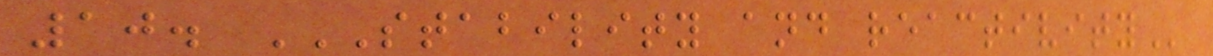10. STABILITY AND REACTIVITY
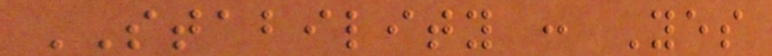STABILITY : Yes
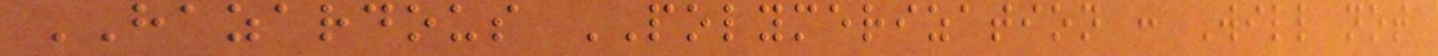HAZARDOUS POLYMERIZATION : Will not
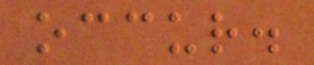occur.
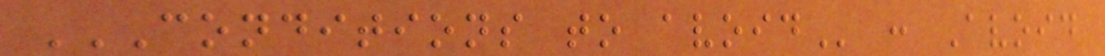CONDITIONS TO AVOID : Avoid
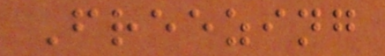Freezing
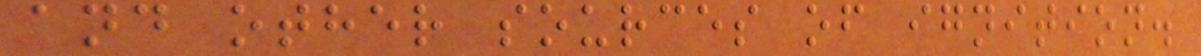and other sources of ignition.
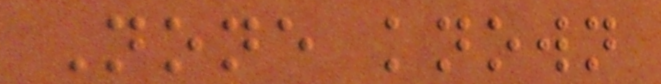None known
